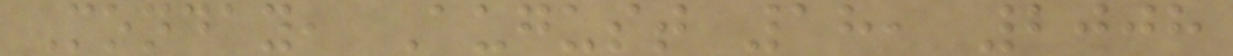Monday, August 18, 2008
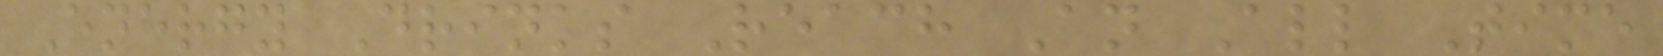Energy Drinks Reach An All Time
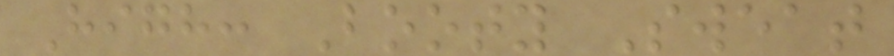High: Booty Sweat
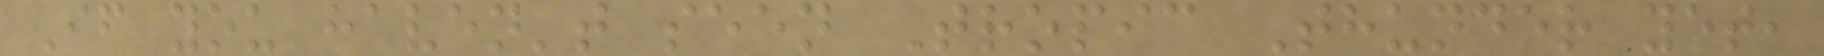If you haven't seen Tropic Thunder yet,
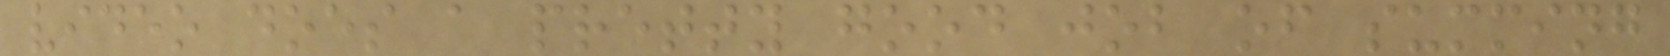video does a pretty good job of summing
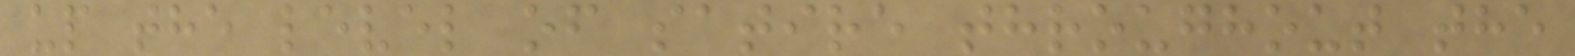up the level of satire throughout the
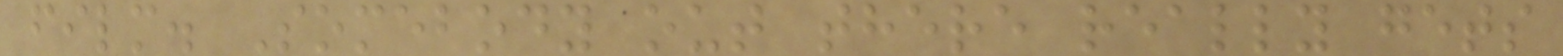film. Somebody out there really gets
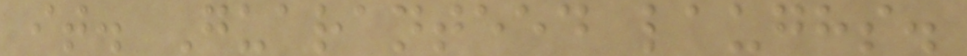it. Guaranteed laughs.
